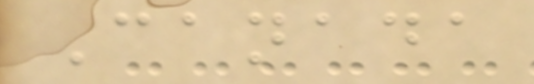Canada
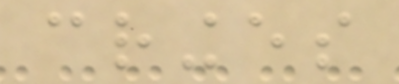cringes
